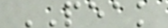PEAK
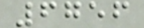6756
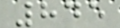845
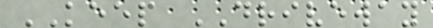KEEP DRIVEWAY
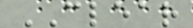CLEAR
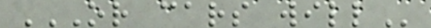OR CARS WILL
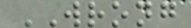WRONG
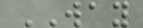WAY
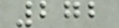272
